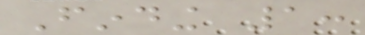Finding 1:
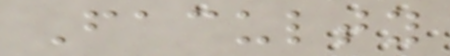Faculty
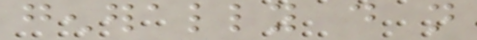generally do not
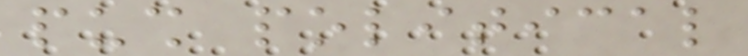push political
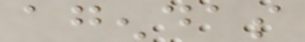agendas
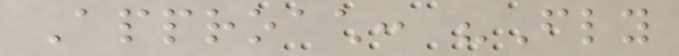Approach: "Fly
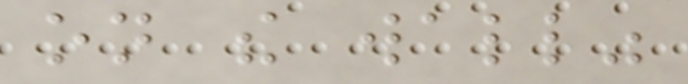on the wall"
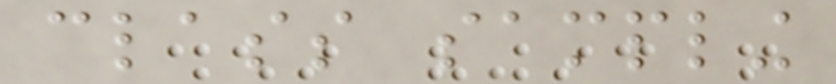class sampling
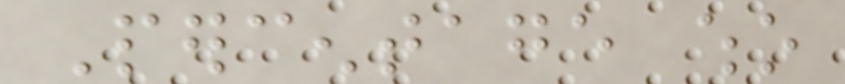Percentage who
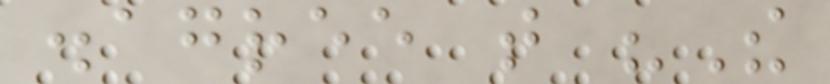disagree that "The
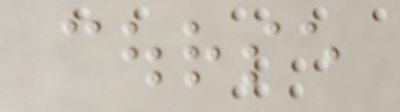course
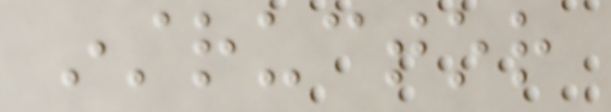instructor
